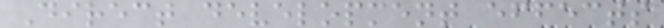Direct development effects
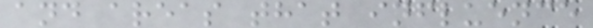and areas that influence
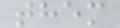them
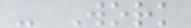- Work
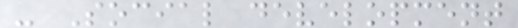- Social development
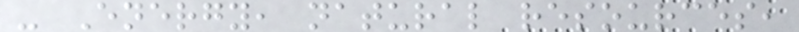- Energy, natural resources,
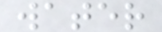water
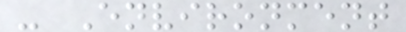- Environment
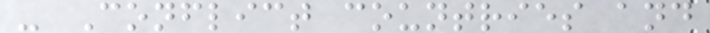- Conflict countries and
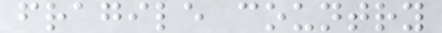fragile country
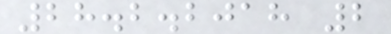28.2.2018 2
